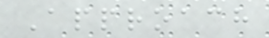Approach
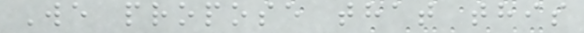We propose that this
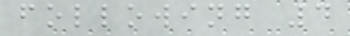following 4
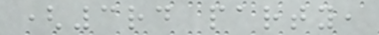(3rd party,
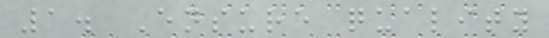1. Ensure quality
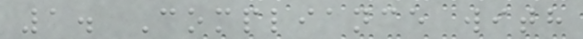1. Compliance with
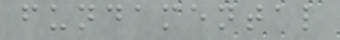fundamental
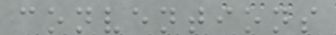conventions
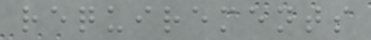requirements
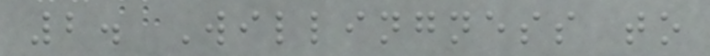2. Willingness to
